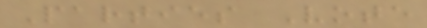Parties Vote
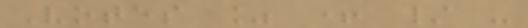Votes % + / -
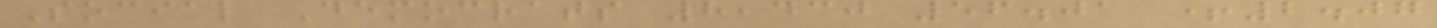Social Democrats 8,430 56.01 +2.07
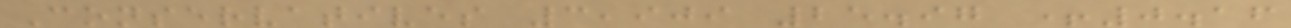Conservatives 3,909 25.97 +0.16
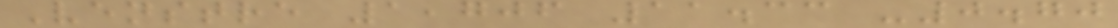Venstre 1,706 11.33 -0.70
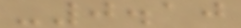-0.10
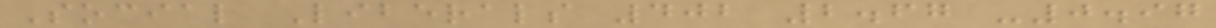Social Liberals 402 2.67 -0.97
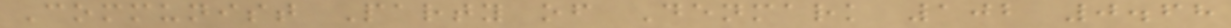Communist Party of Denmark 102 0.68
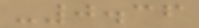-0.36
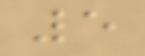5
